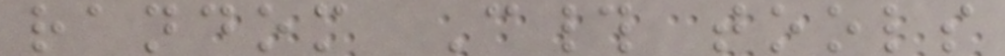random C# tools
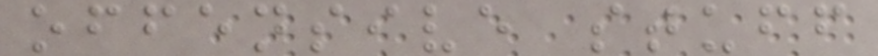offensive stuff
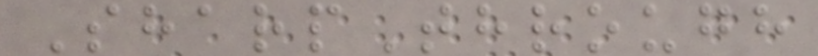SharpThrough
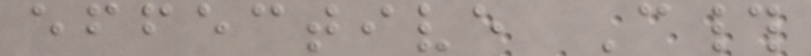effective C#
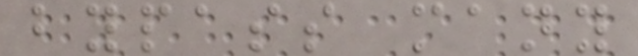bypass many
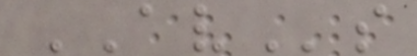AVs
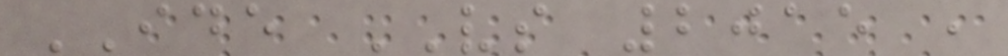IDE VS 2015 ,
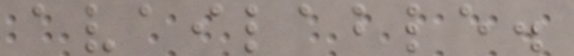available.
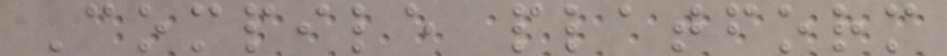Compile platform
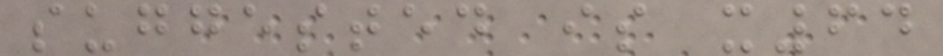suggested is x64
